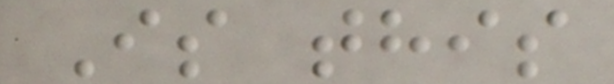Is this
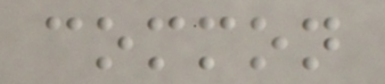common
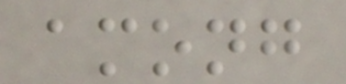among
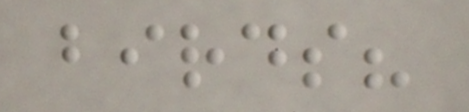birds?
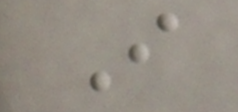I
